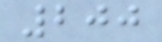200
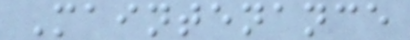Maintenance
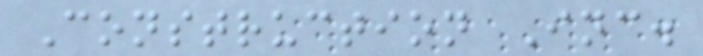Construction Inc.
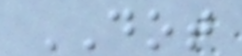DOT
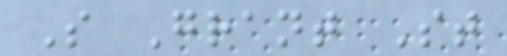S Grant St
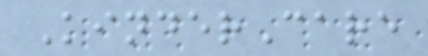KinderCare
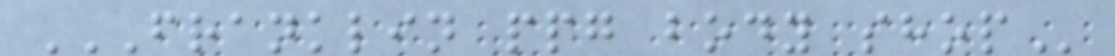FRANKLIN PPG BODY SHOP
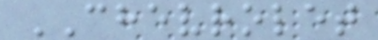CHEVROLET
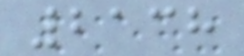2138
